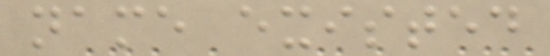name existed
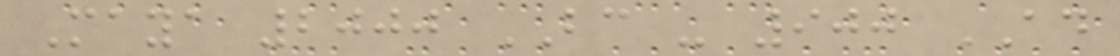Maya 2000 BC - 900 AD
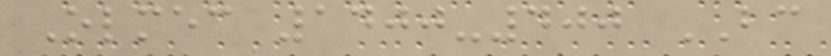Olmec 1400-400 BC
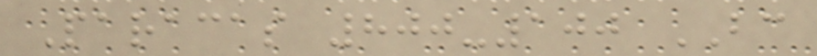Paracas 800-100 BC
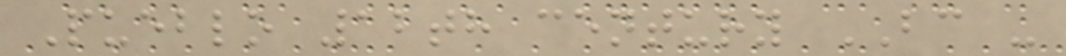Pueblo 12th century BC -
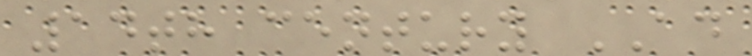14th century AD
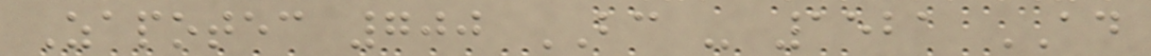Zapotec 700 BC - 1521 AD
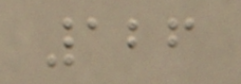126
